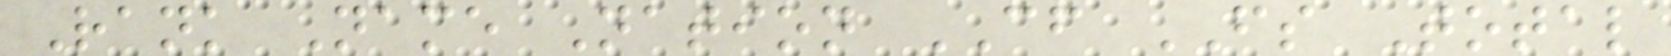Rank Name Nation CF FS Total
